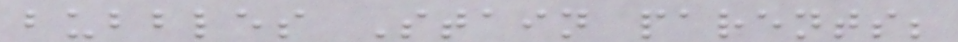bubbles Stain parents;
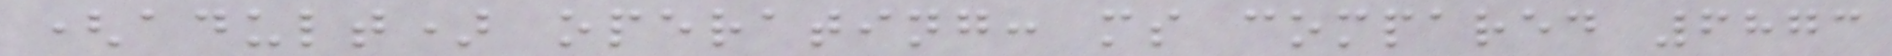(adult) operating: ms compared 6873
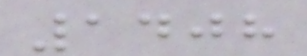1408
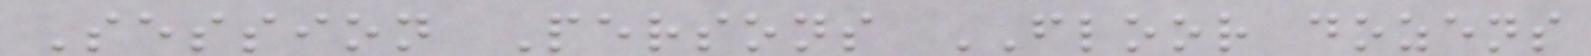Session Persons FLOOR dozens
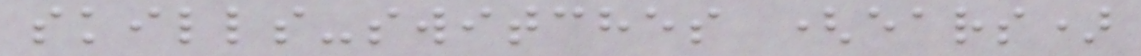skills-switches (ears)
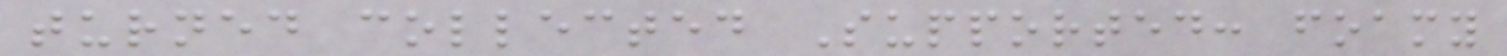turned collected Supported: foamy
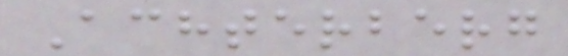Achterberg
